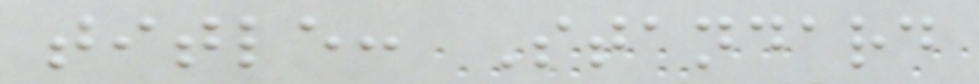title: Standard
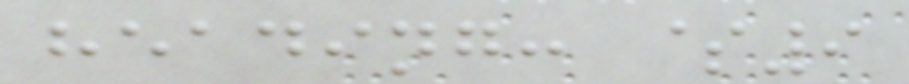heading: $9
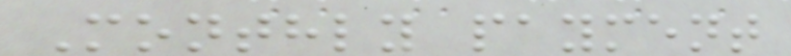Monthly payment
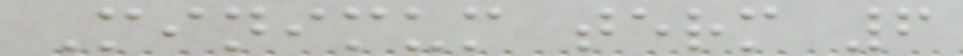Minimum term 6
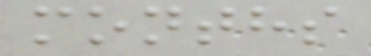months
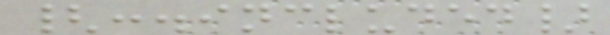{:.included}
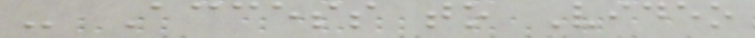- Access to Video
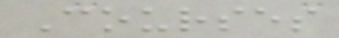Courses
